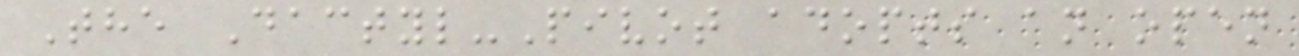The Dactyl-Pivot adopts an open
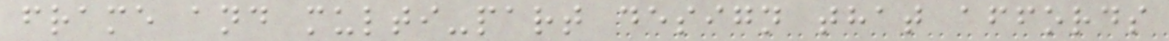frame and multi-part design that affords
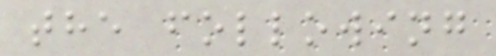the following
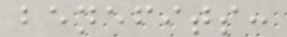benefits:
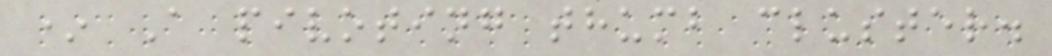* A pivoting thumb cluster.
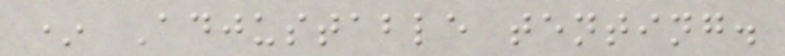* Adjustable tenting.
